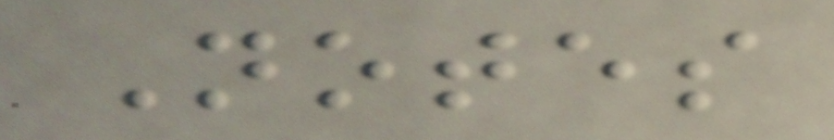Notes
